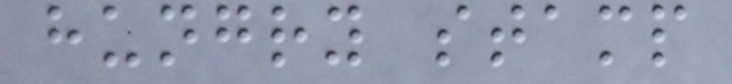hungry stamp
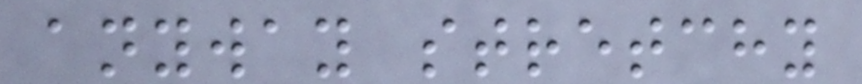anyway stretchy
